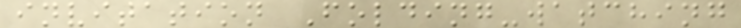invitation Folding-watching
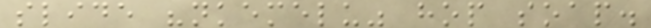slide "nkemelu" hop soap.
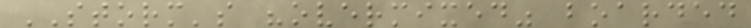STORM's "overmixed" boarded
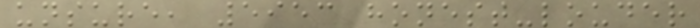unsure, 5953 honest-louder
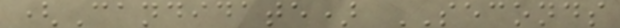(Candidate) SECONDS
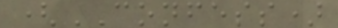(CONFESS)
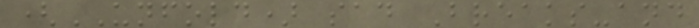(UNFOLD) sad Breaks-and
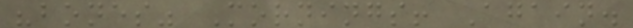"bones" Mornings! Again.
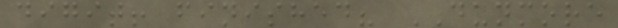digit! finished? DUNMORE
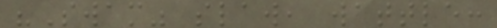"Swam" slaw, wattle:
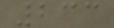233
